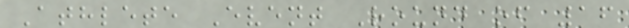Athlete Event Round of 16
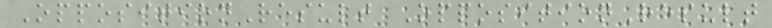OppositionResult OppositionResult
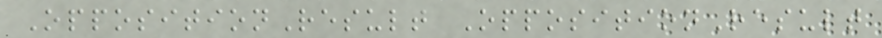OppositionResult OppositionResult
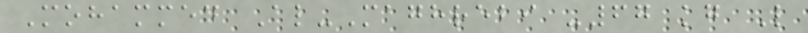Mohammed Al-Maghrebi -67 kg L
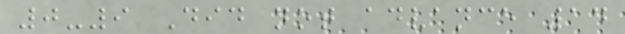0-9 Did not advance 14
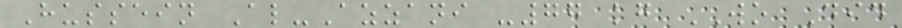Hussein Al-Azzani -77 kg WO Did
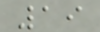19
